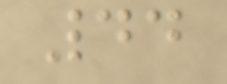44
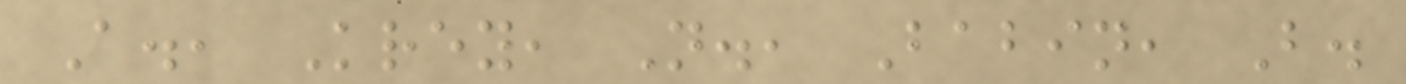A., Krey, N., Babin, B.
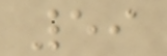59
